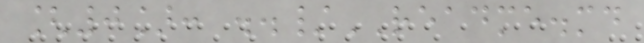[0]: ../README.md
